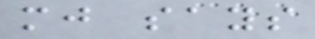mj says
